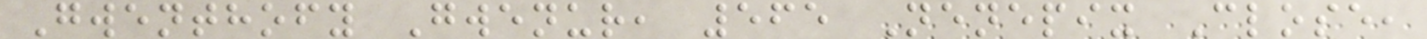Gwenthofy Gwenur, 565 Nenepix Close,
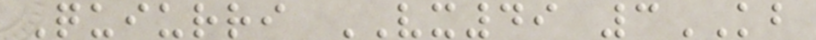Quiurri VX49 3KB
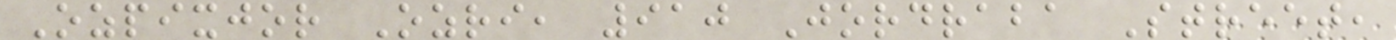Ozpixjor Ozri, 910 Jordraba Street,
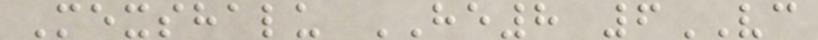Mexshalu HE8 6VC
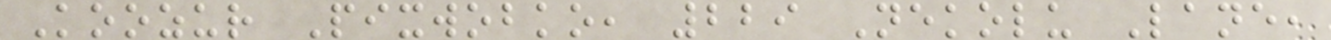Koozur Pixwobko, 229 Nekolu Lane,
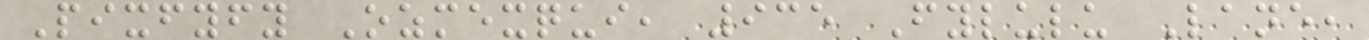Pixfyfy Ozmexqui, 935 Fylulu Lane,
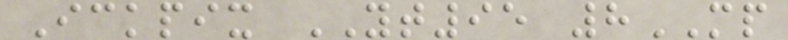Ickpix YT95 8MP
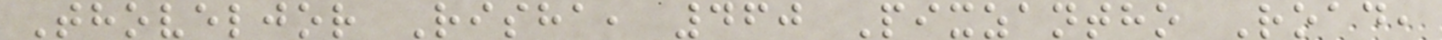Thoveljor Risha, 460 Pixzantho Road,
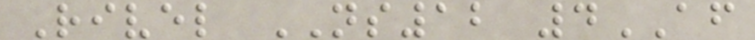Rivel NS12 4AF
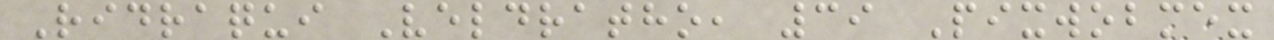Ridraqui Veldratho, 39 Pixwobmex
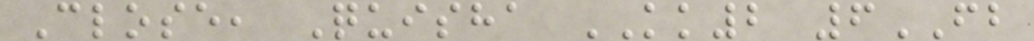Close, Quisha KK2 6FB
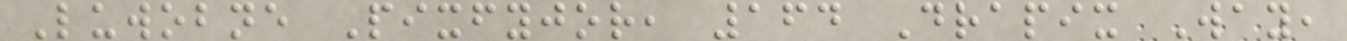Luwobne Pixfyjor, 164 Drapix Way,
